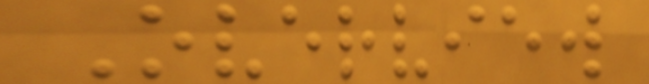Overview
